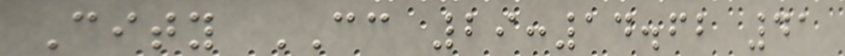City CC 29:14.62 41
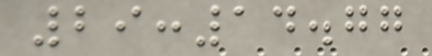29:14.77
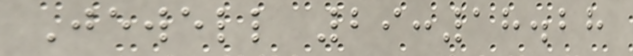Jewell 29:18.28
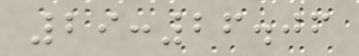29:26.06
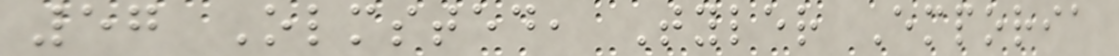57 Olmsted, Tyler Emporia
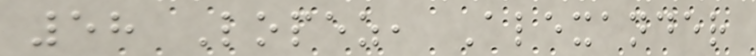58 Lopez, Alexander
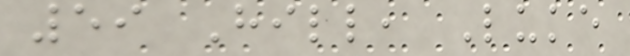59 Hill, Luke
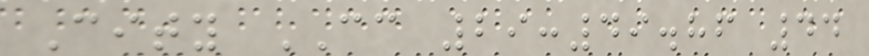City CC 29:49.86 44
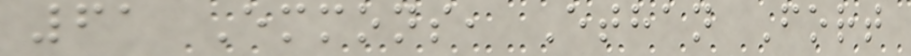61 Emmons, Ethan Fort
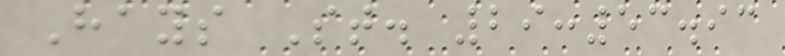Hays St. 29:53.93
